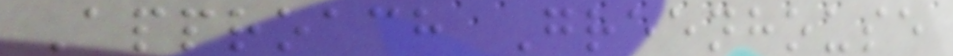Approach Greenhouse
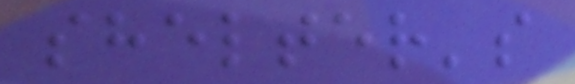shelter's
